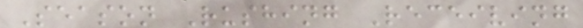Season Rushing Receiving
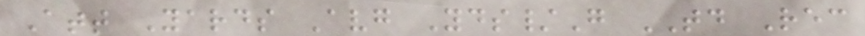Att Yards Avg Yds/G TD Rec
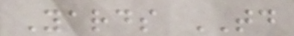Yards TD
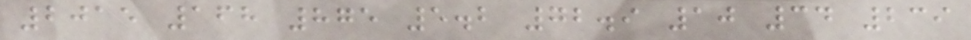2015 168 875 5.2 72.9 10 34 239
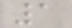1
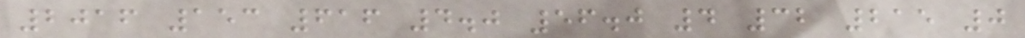2016 153 616 4.0 56.0 4 32 215 0
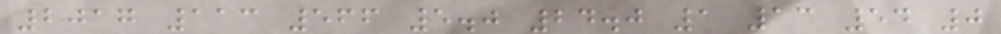2017 113 566 5.0 24.0 1 13 54 0
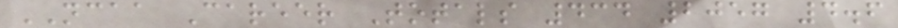NCAA Career Totals 434 2057 4.6
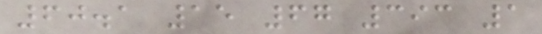60.1 15 67 393 1
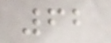62
